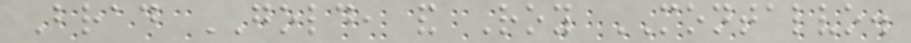Brad GOLD, and Roy MONTALVO.
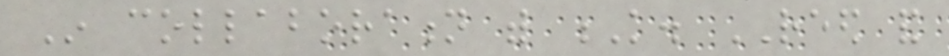In collaboration with K. REED and
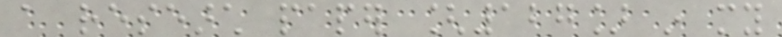a research paper [127] in my
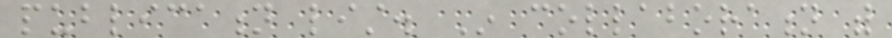publication list. In collaboration with
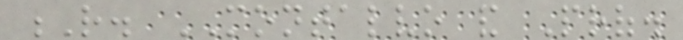R. MONTALVO and Prof.
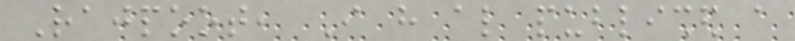Rajpoot, I have also published a
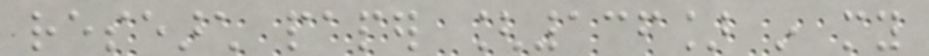research paper [136] in my
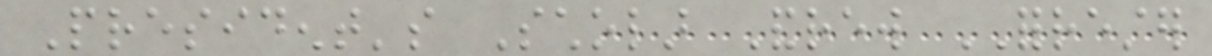President's Scholar Andrew FORRESTER
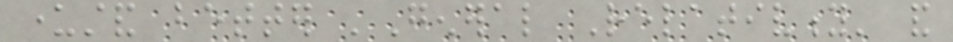understand better 'General Relativity' and
